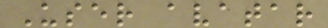User avatar
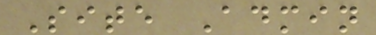Site Admin
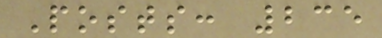Posts: 235
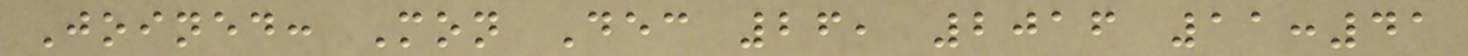Joined: Mon Dec 26, 2016 11:41
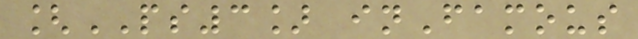[PS3] inFamous
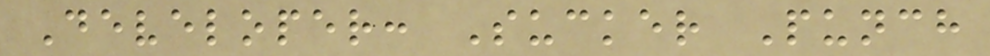Developer: Sucker Punch
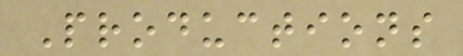Productions
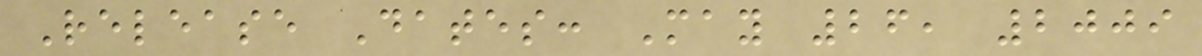Release Dates: May 26, 2009
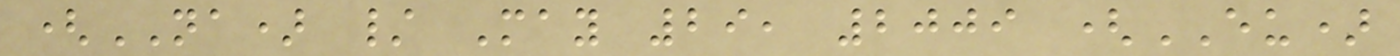(NA) / May 29, 2009 (EU)
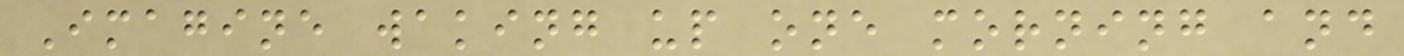Imagine waking up one morning and
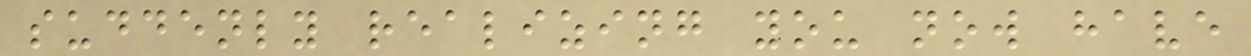suddenly realizing you now have
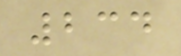234
